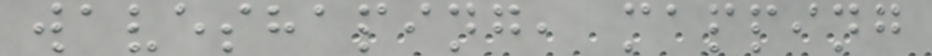waveshaping, mapping
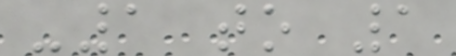-1 to 1
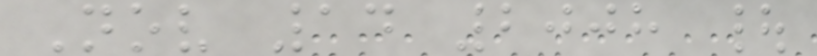Nov 14 2008 |
